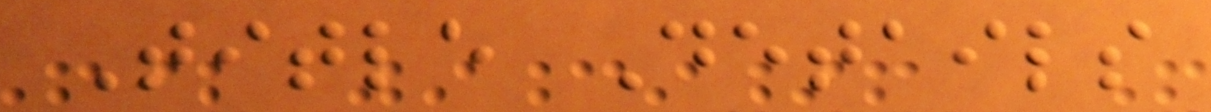Title Details
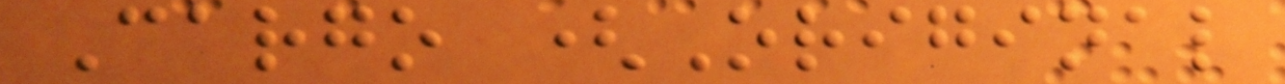Cargo (Original
